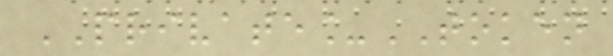PRIVATE_TOKEN
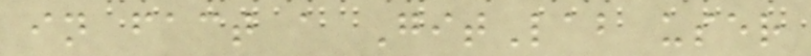in fact a GitLab user
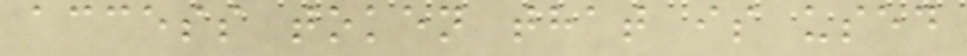access token that is used
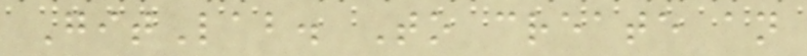GitLab. To create an
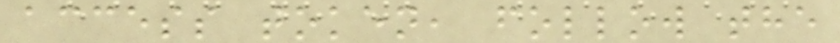access token, follow the
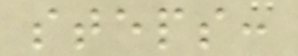steps:
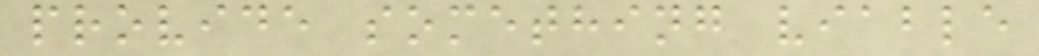provide something viable
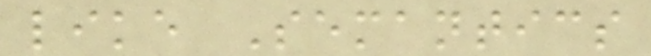like Semantics
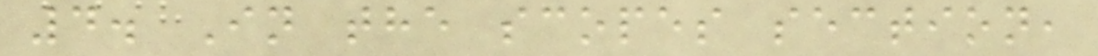4. In the scopes section,
